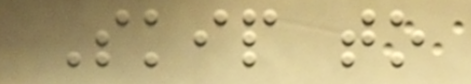Skip to
